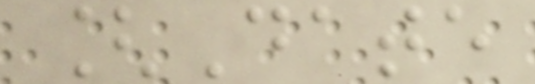[Date
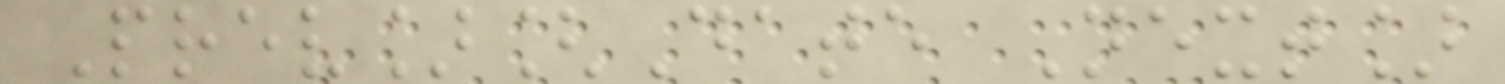Prev][Date Next]
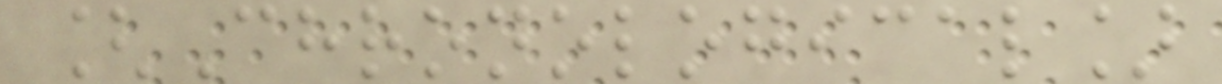[Chronological]
